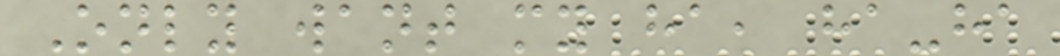Only want my ha, ha-ha
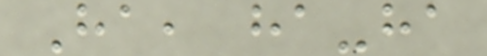Ha, ha-ha
